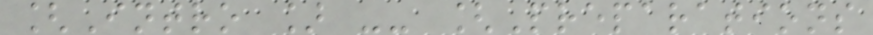[Intro ] -- [Preparations
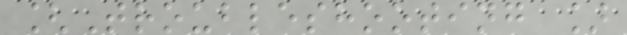[Troubleshooting ]
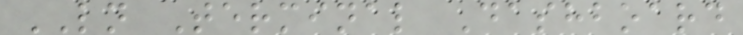LN Terminal Dashboard
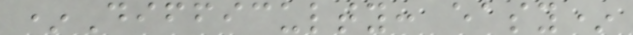*Difficulty: easy*
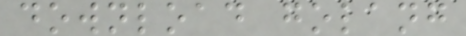download golang
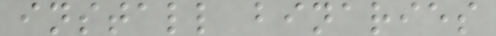install binaries
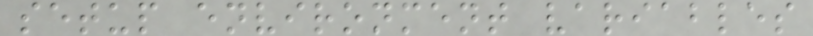setup environment variables
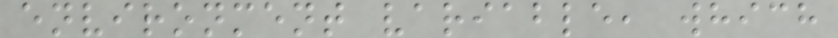environment variable, which
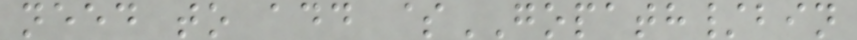need to add $GOPATH/bin
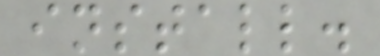install.
